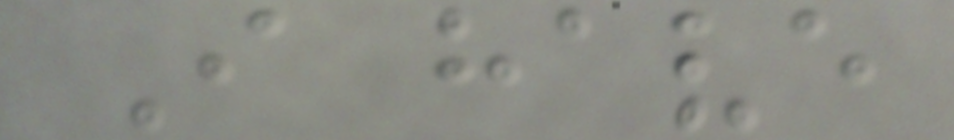I have
